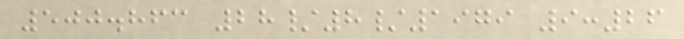500.863 28/8/1979 9:26
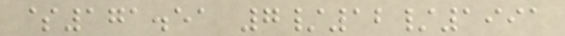$171.51 7/12/1991
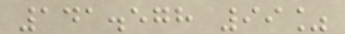141.578 99%
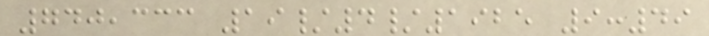740,333 19/4/1925 9:49
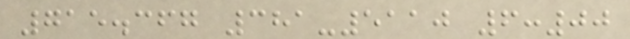715.367 381-5110 6:00
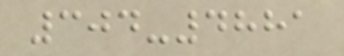304-4881
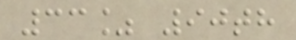33% 90th
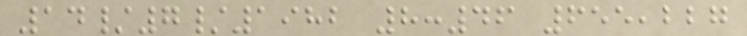14/7/1982 8:46 655,227
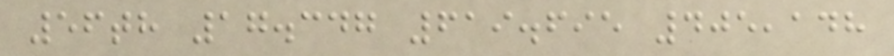56th 17.347 619.695 405,148
